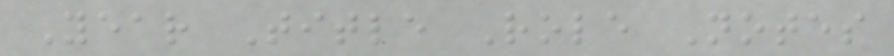Year Title Role Notes
